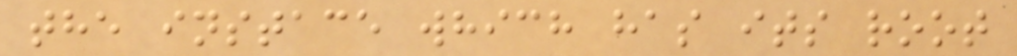the instace which has its root
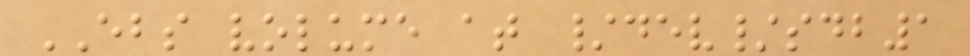EBS volume at /dev/sdb1
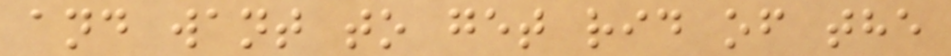and want to get rid of the
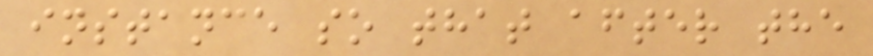instance so that after the
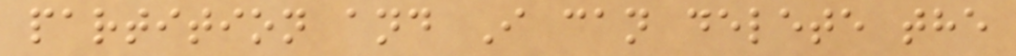partition and I can delete the
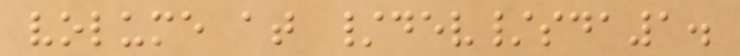volume at /dev/sda1.
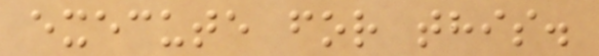execute for this.
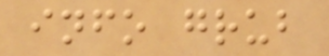info grub
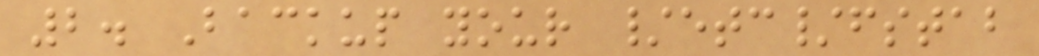2. Backup your /etc/fstab
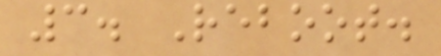3. Reboot.
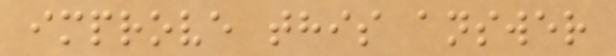improve this answer
